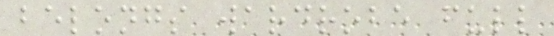belongs wardrobe full
